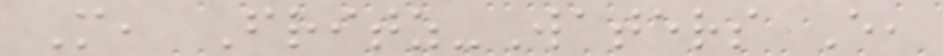M, Fritz-Waters E,
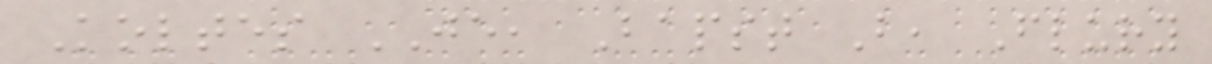Koltes JE, Bapst B, Flury
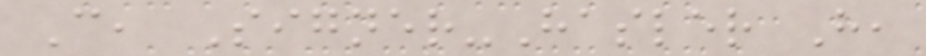C, Signer-Hasler H,
